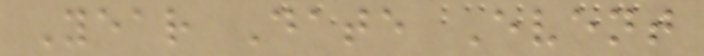Year Date Event
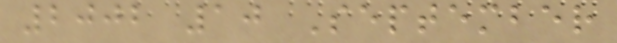2002 10 September
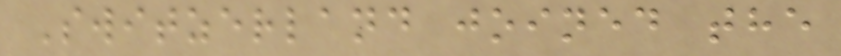Switzerland joined the
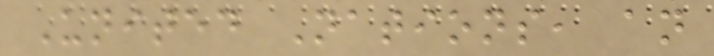United Nations, an
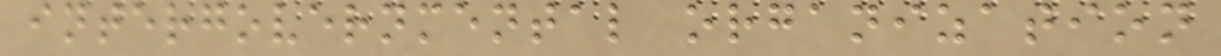intergovernmental organization
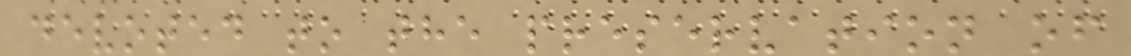devoted to the preservation of
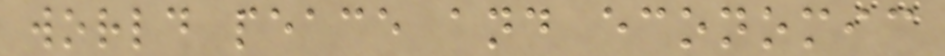world peace and economic
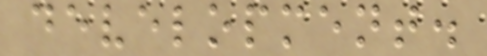development.
